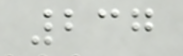237
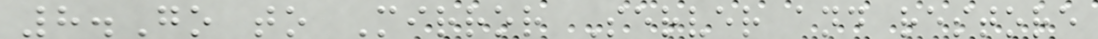8.Go to Mirror Server and restore
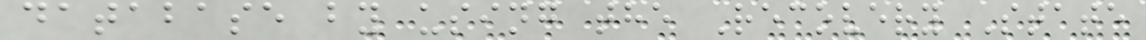database by using the Recovery State
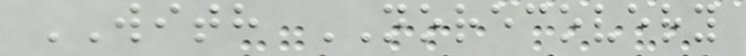WITH NORECOVERY
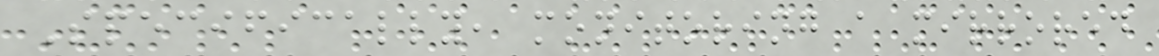Specifically, monitoring a mirrored
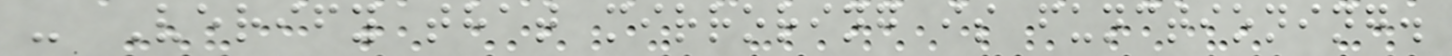- Verify that mirroring is functioning.
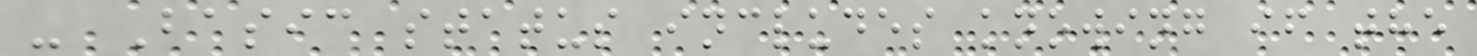- Basic status includes knowing if the
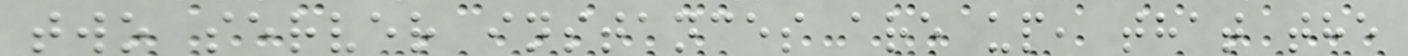two server instances are up, that the
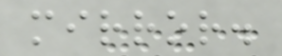mirror.
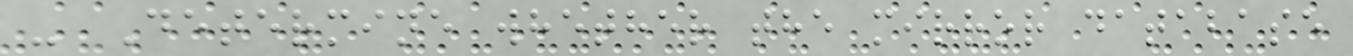- Determine whether the mirror database
